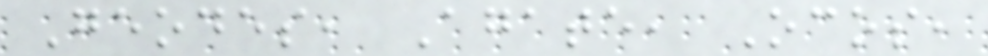Geodes, Agate, Ocos,
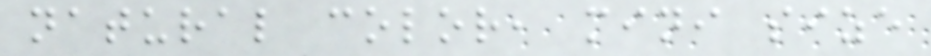natural color, mini size
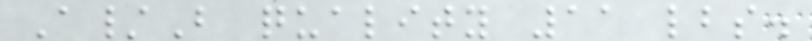A/B quality 11 lbs.
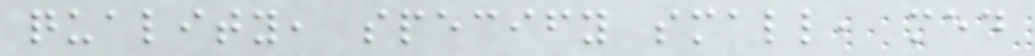quality, specify small, med
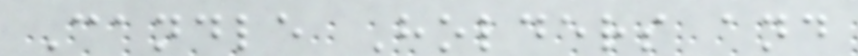Candle Holders and
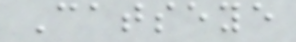Catseye
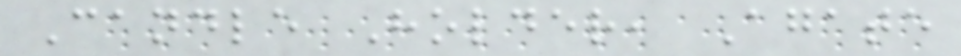Candle Holder, Agate
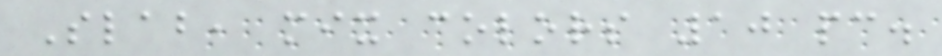Slab, mix colors 10 pc.
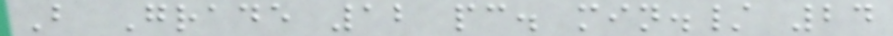B Grade 12 pc. min./ 24
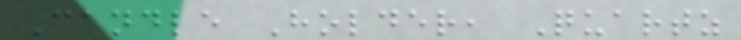Candle Holder, Quartz
